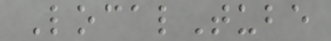LocalTube
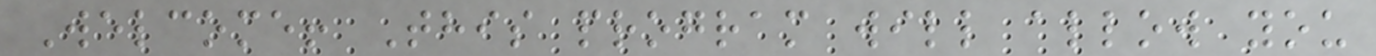Welcome! This program will allow you
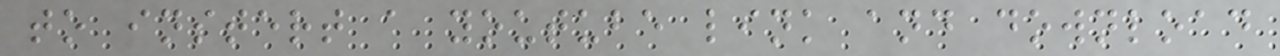to instert a youtube link and download
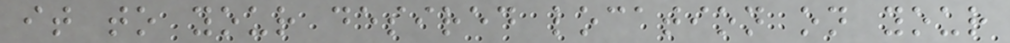it to your desired location on your
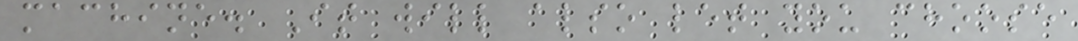machine. It will also let you choose
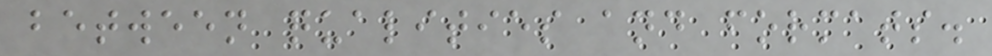between qualities and formats.
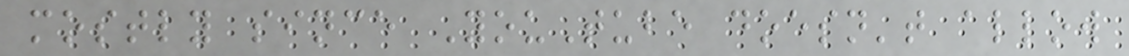mostly since YouTube doesn't allow
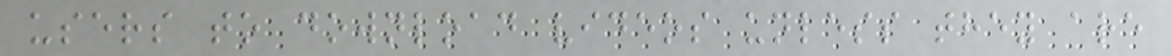users to download videos unless they are
